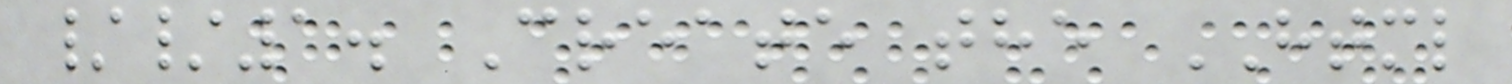//1. Create the HTML
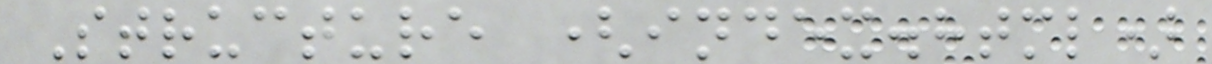Structure (index.html)
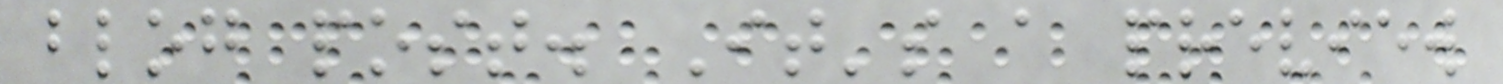blog post. It's a preview
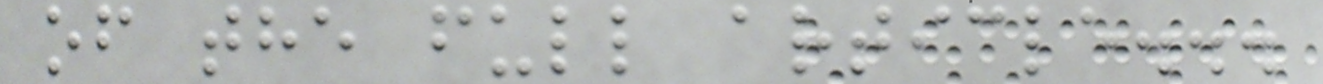of the full article...
